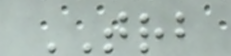TRB
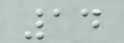14
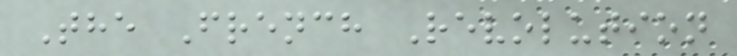The French Revolution
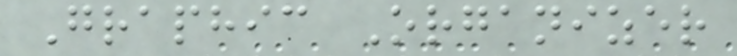Graphic Organizer
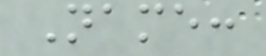Name:
